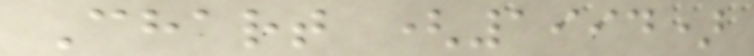Chart (1994)
